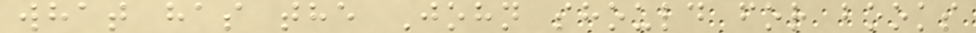what has the John should for books
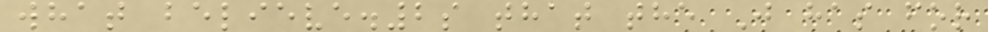what believe.2s that the J has for
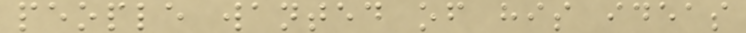people wanted of his ideas
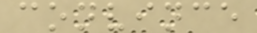convince
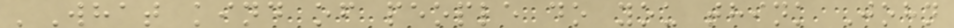'What kind of people do you think John
